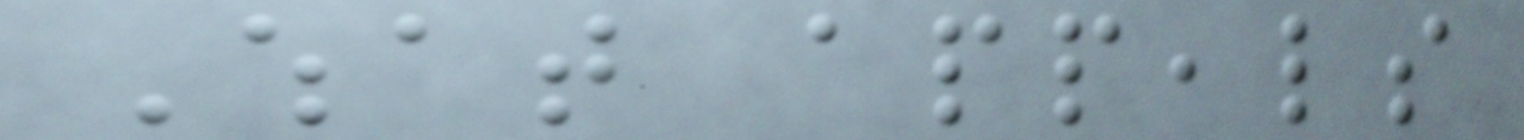What appeals
